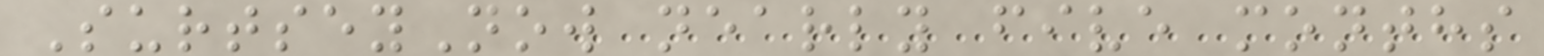SurtseyNow nearly five months
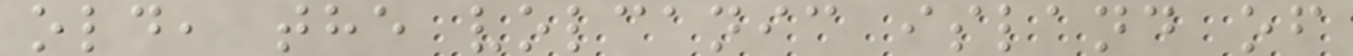old, the volcanic island of
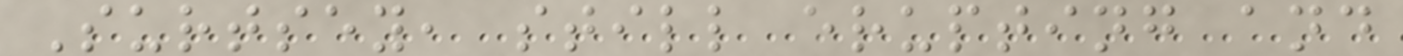Surtsey, still erupting and
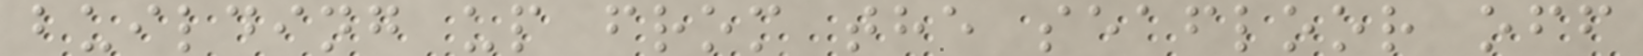building up from the seafloor off
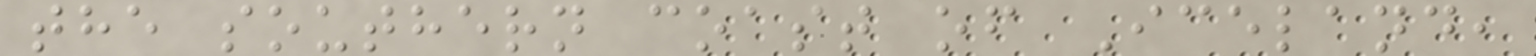the southern coast of Iceland,
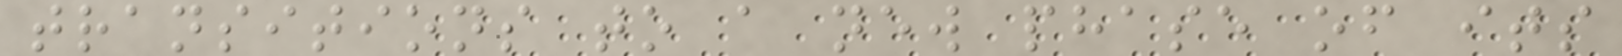transitions to a new phase of its
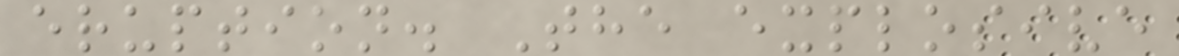eruption. The explosive
